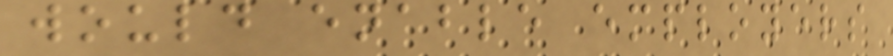would enable employers
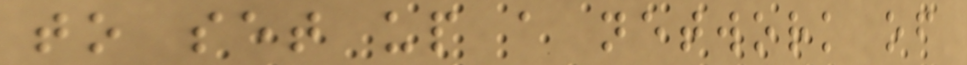to set up a network of
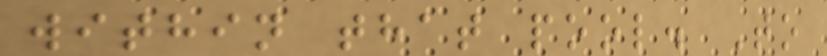within that pool. To
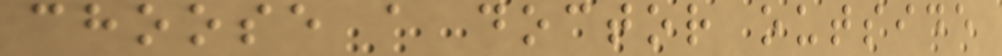choose a doctor outside
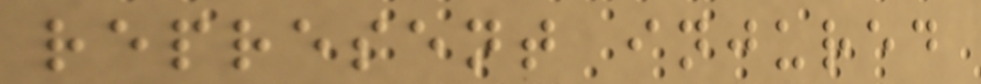represent injured
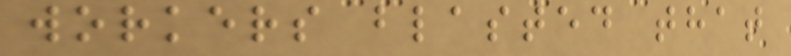workers blasted that
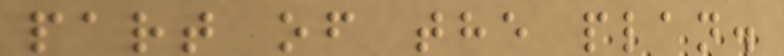part of the plan.
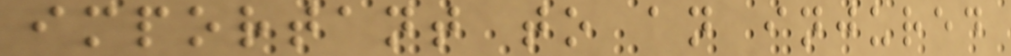important to an injured
